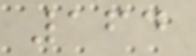164
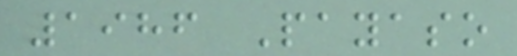1986 Payaso
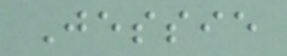Jessie
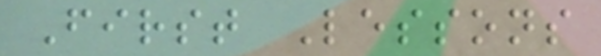First Lessons
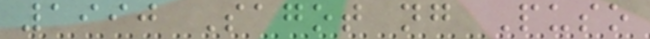1990 Sagot ng Puso
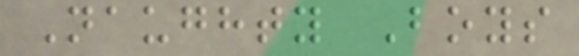Naughty Boys
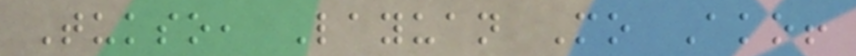Tukso, Layuan Mo Ako!
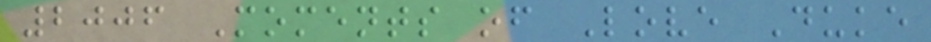2006 Moments of Love Duke
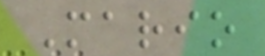Mario
